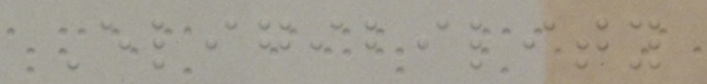Eligibility
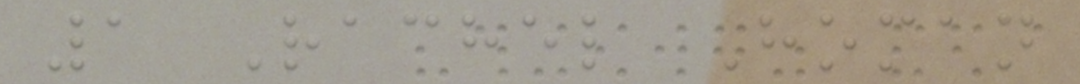1 Rachel Homan
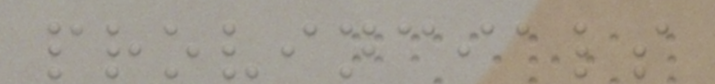provincials
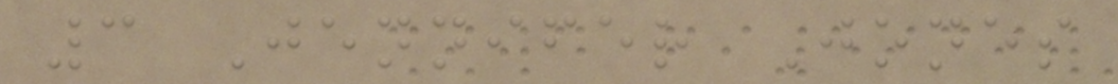3 Jennifer Jones
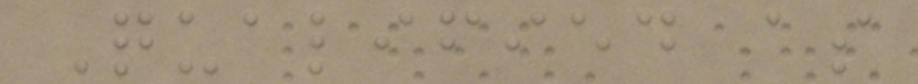Qualified as
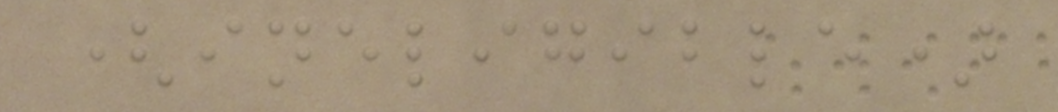(ineligible)
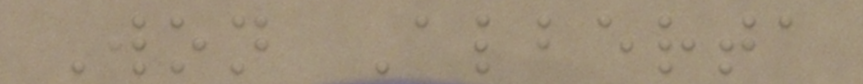Won Alberta
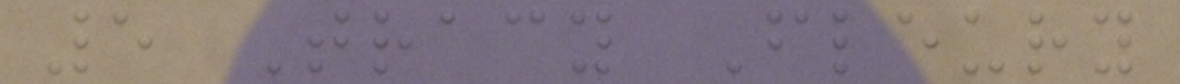5 Tracy Fleury
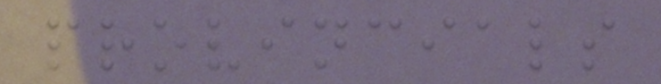provincials
